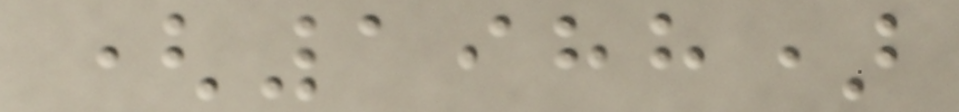(1988)
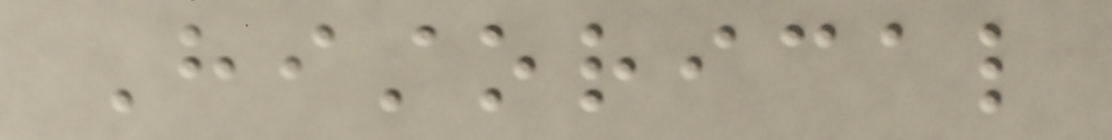Historical
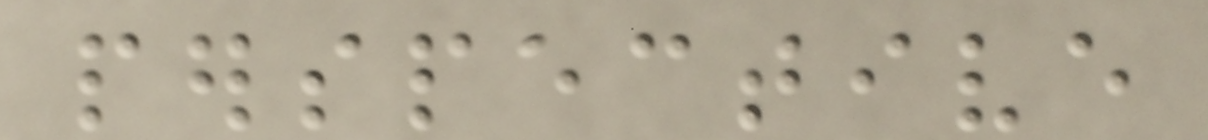perspective
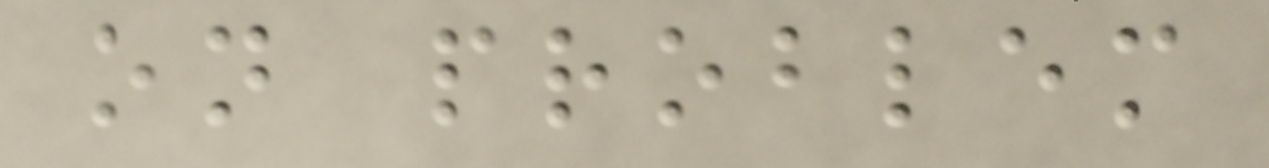on problem
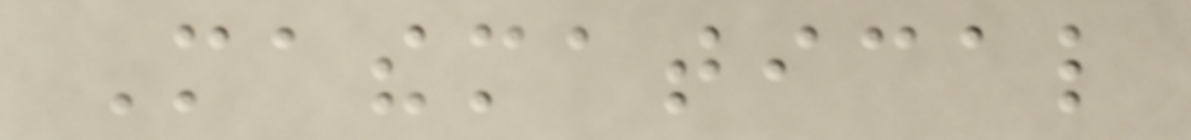Mathematical
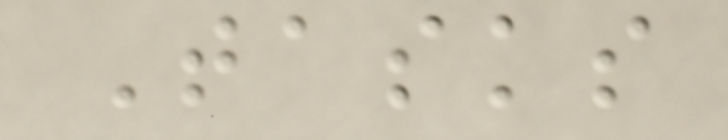Tasks
